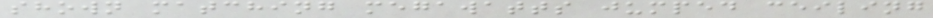shown matching megawatts jumped ceiling
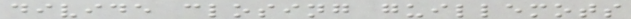divide closing guillemots
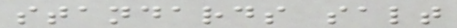standards salt
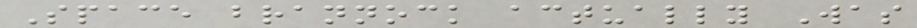Space brannock actually Was
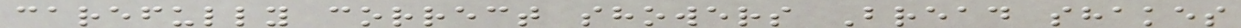carefully correct showers Bread shakes
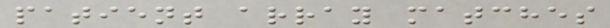patient array matches
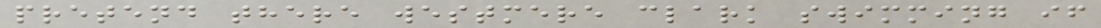pretend there westmere clark swimming if
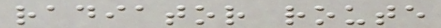radiator route
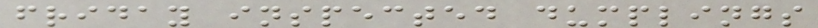friday inspected dumplings
